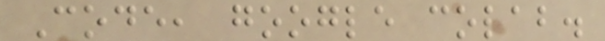Code, google colab.
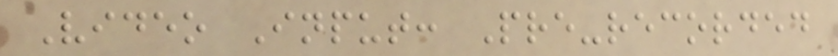Video Input: Pre-recorded
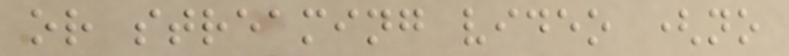or streaming video (no
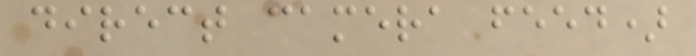direct camera feed)
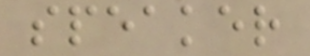speaker
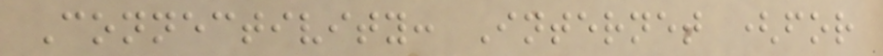Connectivity: Internet (for
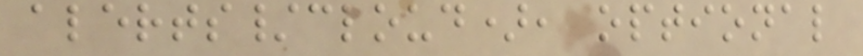alerts/cloud), optional
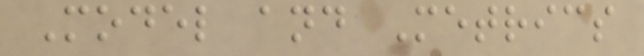Model and Metrics
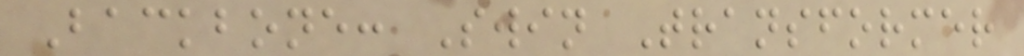Backbone: Swin Transformer
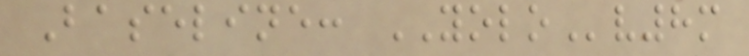Baseline: YOLOv8m
